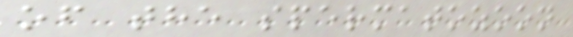of the spermatozoon
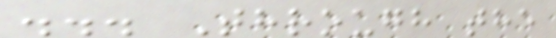... Through the
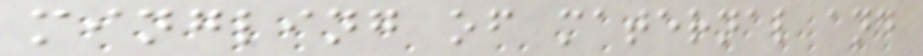mingling of maternal and
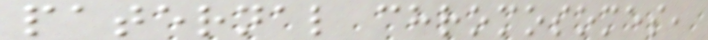paternal chromosomes,
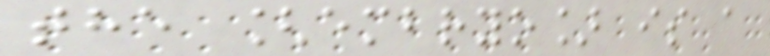the [embryo] is a
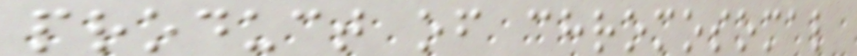product of chromosomal
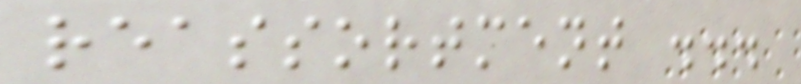reassortment ...
